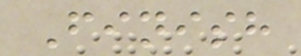Finish
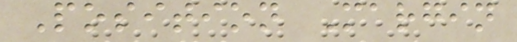Position Margin
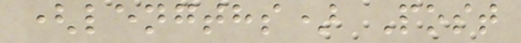(lengths) Post
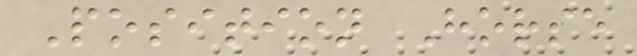Position Horse
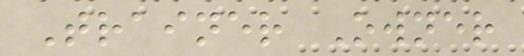Trainer Owner
